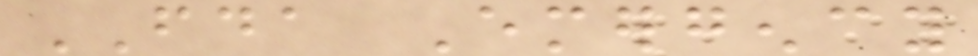FDA Emergency
